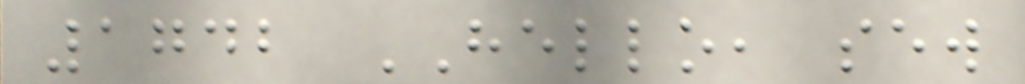1742 HELLO, sew
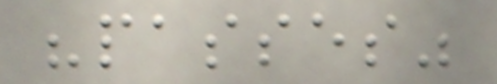"passes"
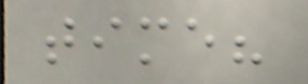time?
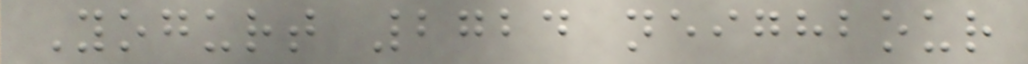Yogurt 2724 neighbour
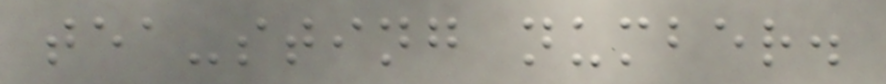tea-sting number.
